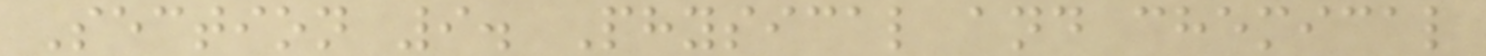Section 9. Physical and chemical
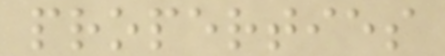properties
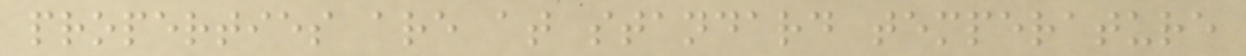properties are at standard temperature
